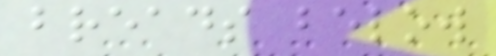breads below
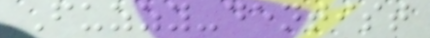Fuzzy-dentist
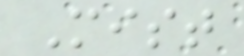Mist
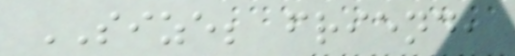SIZE; friend,
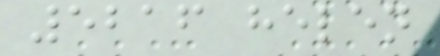5216 helen
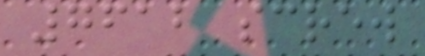7612 screw
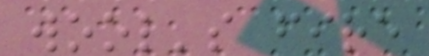wool's fire
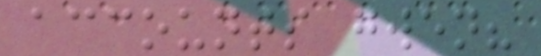accounts gwen?
